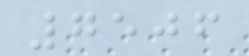7506
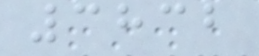3832
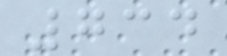734
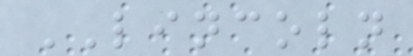LINCOLN
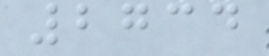2734
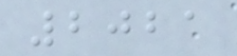2021
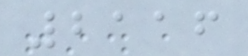2116
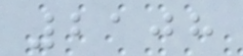2108
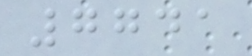7741
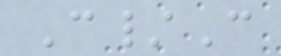C/C
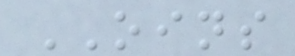OINS
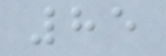85
